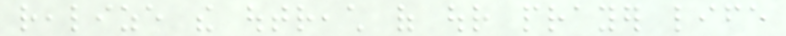realize the outreach of our prayer life
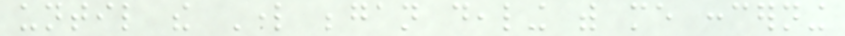until the Lord began dealing with me concerning
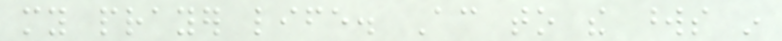my prayer life. According to the words in
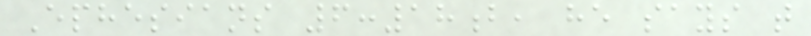Ephesians 6:18b, he says that
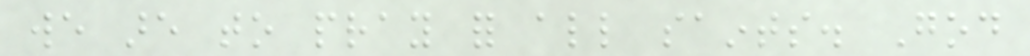we are to pray for all saints. God
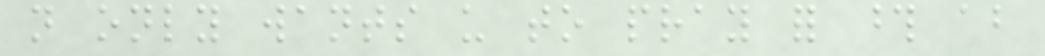not only wants us to pray for those about
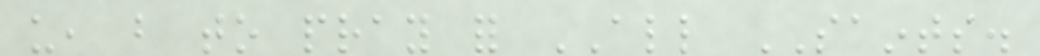us, but to pray for ALL SAINTS.
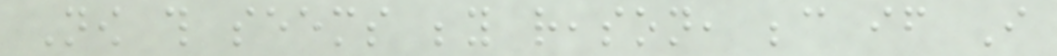Now this seems beyond reason, because if I
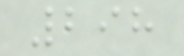298
